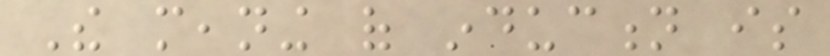The meaning of induction is
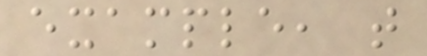example, that
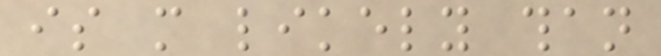is more likely than
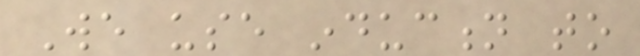We use induction to
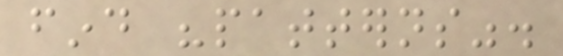find "patterns".
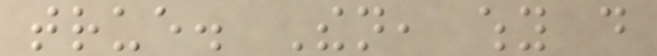true. Then, why do
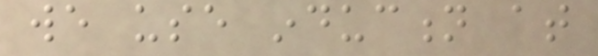we use induction at
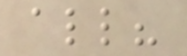all?
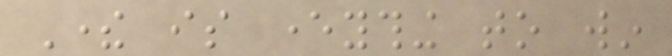There is everything to win
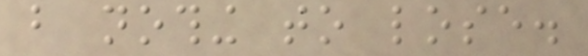but nothing to lose.
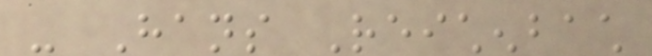- Hans Reichenbach
